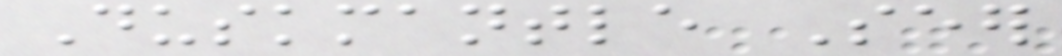Duskmantle Seer
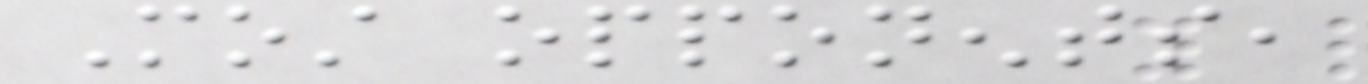Most opponents,
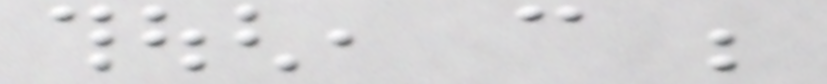though, can be
